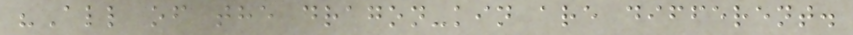"All of the dragon-kin are different.
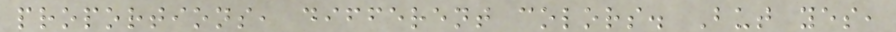proportions, different colors. But yes,
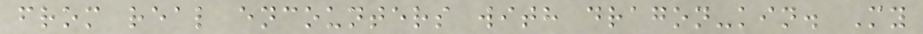from real encounters with dragon-kin. My
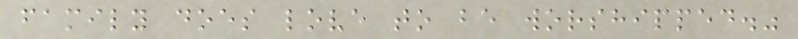family does love to be worshipped."
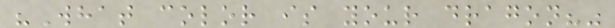"What color is your dragon?"
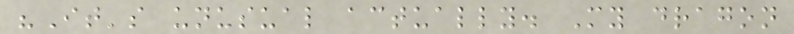"It's unusual actually. My dragon
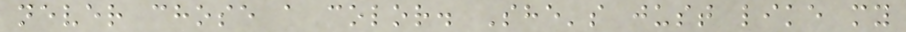never chose a color. She's just like my
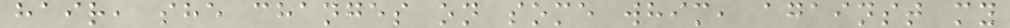hair, she changes on some whim, against my
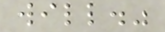will."
